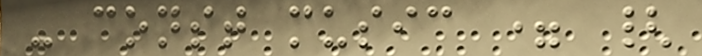- const music = {
